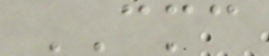CMC
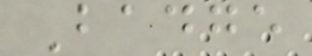Badge
